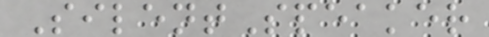SilentSpeaker
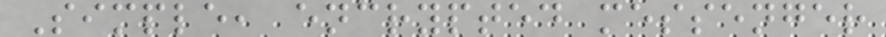Simple, encrypted messenger
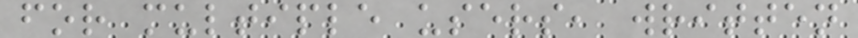for multiple users, written
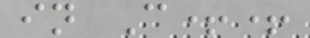in C++
